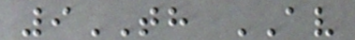9TH AV
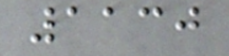1130
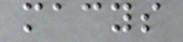macys
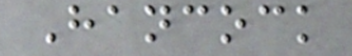Hancock
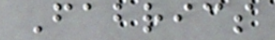Fabrics
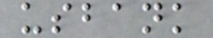usbank
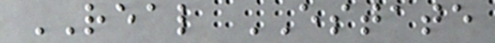REAL ESTATE
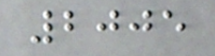2005
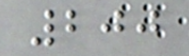200
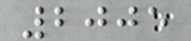2005
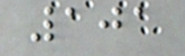101
